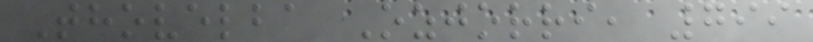Thovelba Ozjorri, 799
